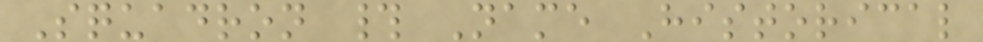Squadron # Name Historical
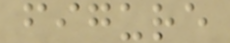figure
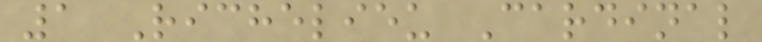1 Richelieu Cardinal
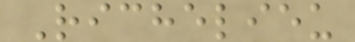Richelieu
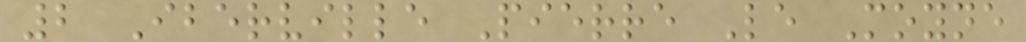2 Iberville Pierre Le Moyne
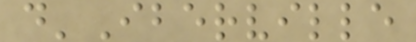d'Iberville
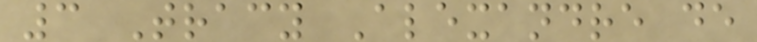3 Tracy Alexandre de
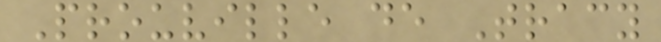Prouville de Tracy
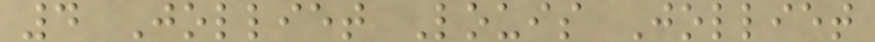4 Jolliet Louis Jolliet
